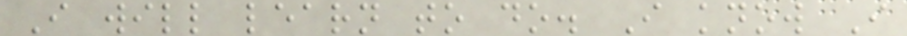I will learn to do. I know I
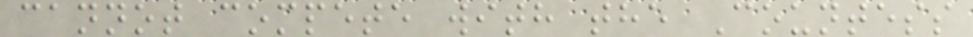cannot compete with the Countess
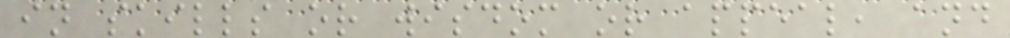in skills or wisdom or appeal, and
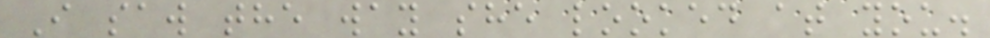I saw the way she looked at you.
